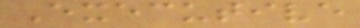Executive
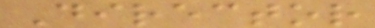Director
